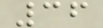36
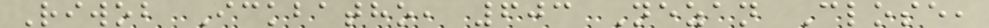Riwob Ickbatho, 603 Nezan Close,
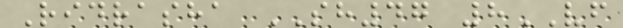Ridrasha SH47 8VF
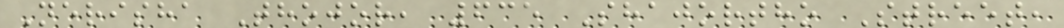Nerisha Thojor, 635 Shajortho Street,
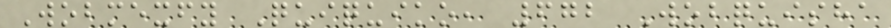Wobmexfy Quiquiko, 672 Wobquisha
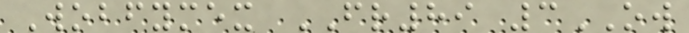Wobfymex FR89 3OW
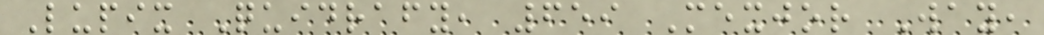Lupix Quidrafy, 659 Mexjor Way,
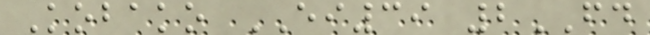Kobako EI39 2FD
